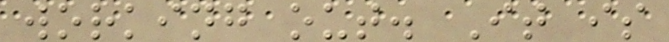working out. It is
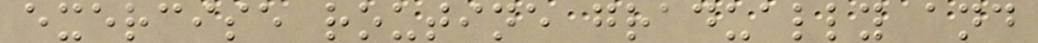exercise routine gradually and
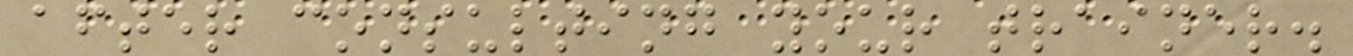after consulting your trainer.
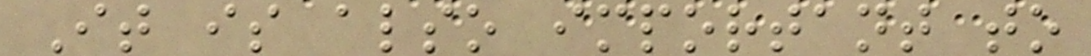It is also important to
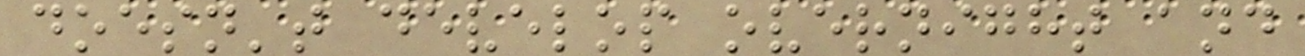doesn't develop overnight and
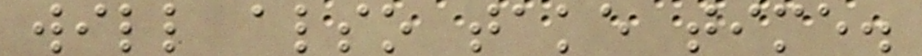will also take time.
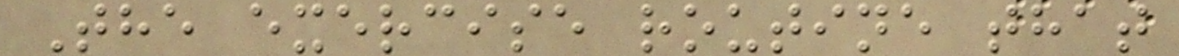The exercise routine that
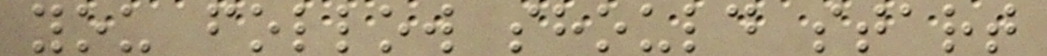you follow should start
